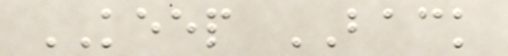KEEP BACK
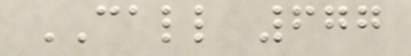CALL 677
